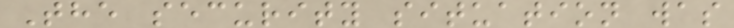The security situation was
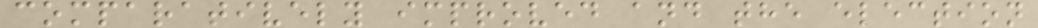comparatively improved and the election
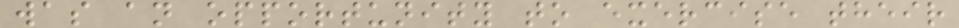was an opportunity to exercise their
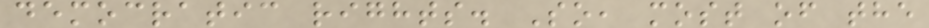democratic rights. So, most of the
